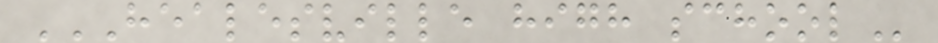HEALESVILLE HIGH SCHOOL
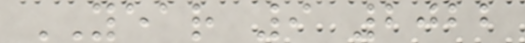YEAR 9 2022
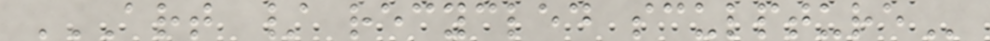ART / RECYCLED SCULPTURE
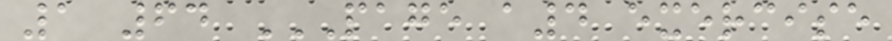1 64 PAGE A4 EXERCISE
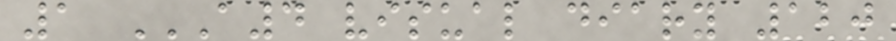1 A4 VISUAL DIARY 120
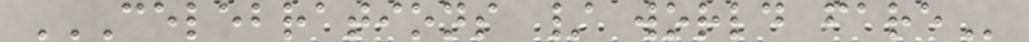CELEBRATIONS / WORLD FARE
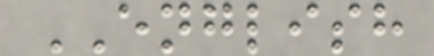ENGLISH
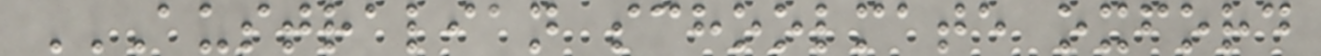AUSTRALIAN SCHOOLMATE OXFORD
